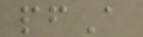pfA
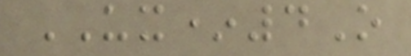UX*4O
